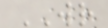WR
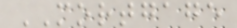MORTGAGE
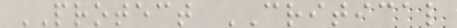PROTECT CRITICAL
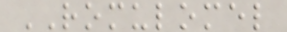ROMULOMEL
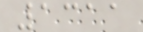1311
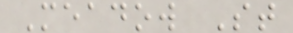Meadow St
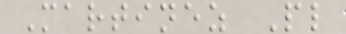Martinez Pl
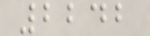2242
